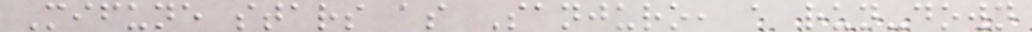Mifune stars as Sanjuro, a run-down
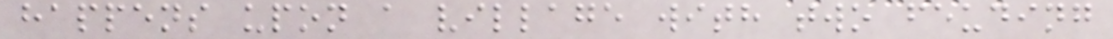happens upon a village with two feuding
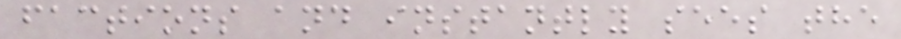factions and instantly sees the
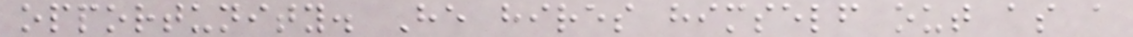opportunity. He hires himself out as a
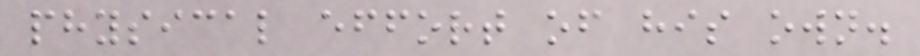physical effort of his own.
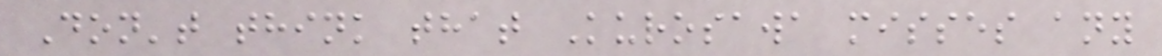Don't think that Kurosawa misses any
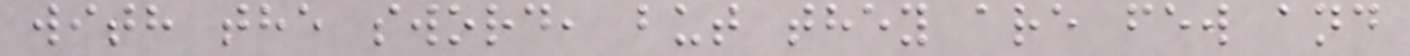with the sword, but they are few and
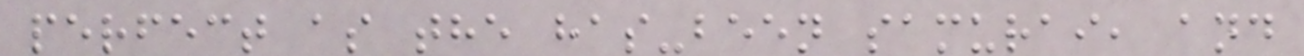perfect as the has-been samurai, and
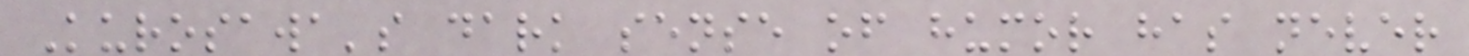Kurosawa's dark sense of humor has never
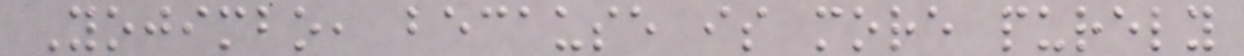Yojimbo, because is more purely
